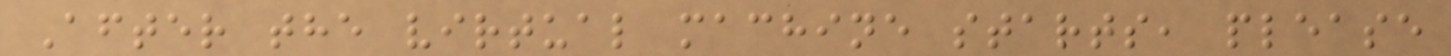After the virtual machine starts, please
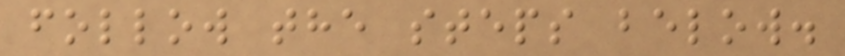follow the steps below.
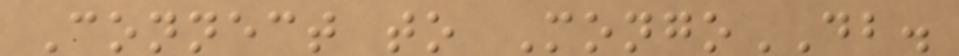Connect to MongoDB.
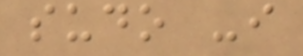sudo -i
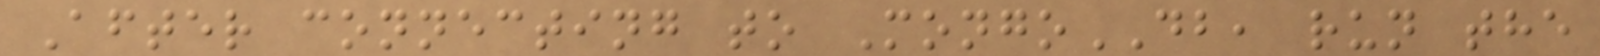After connecting to MongoDB, run the
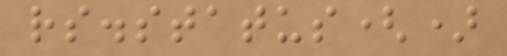rs.status()
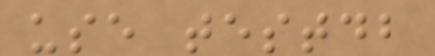use testdb
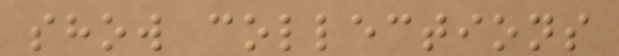show collections
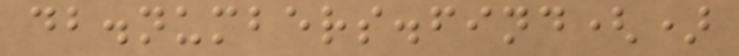db.numbers.find()
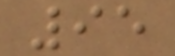95
